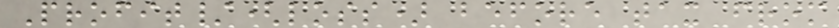Profit/(loss) before tax from
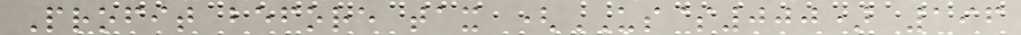Profit before tax (US$000) 196
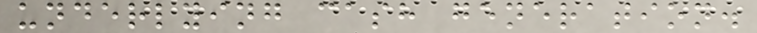underlying cash generation.
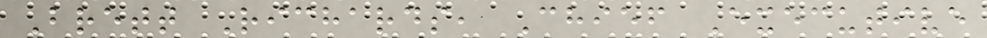Brett Richards, Chief Executive
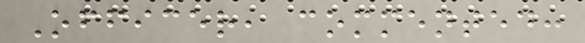Officer, commented:
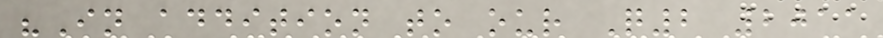"In addition to our Q2 2011
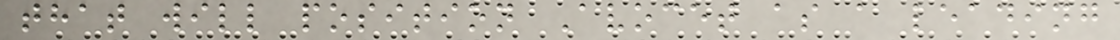that will position Avocet as a leading
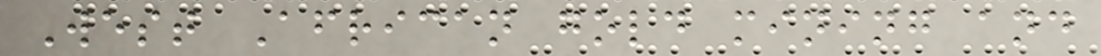West African gold mining and
